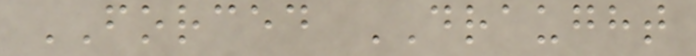FORCED DRAUGHT
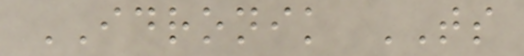IDRONIK TS
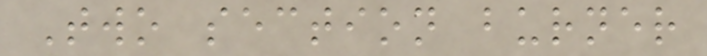Two section burner
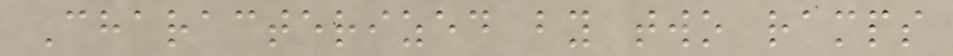Characterized by two ramps
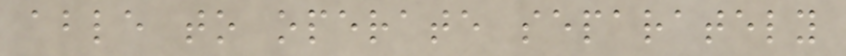able to operate separately
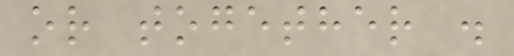or together .
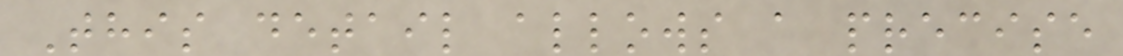This detail allows a precise
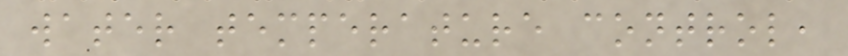water temperature control,
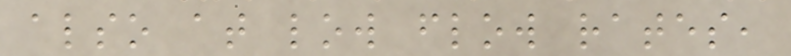also at low flow rates,
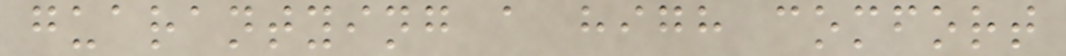guarantying a high comfort
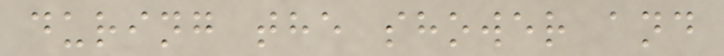during the shower and
